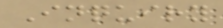Inquiry
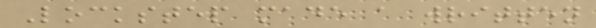Lockstep made a written
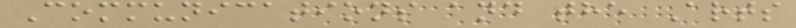Communications and the Arts
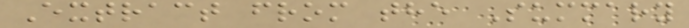Extract from the Summary
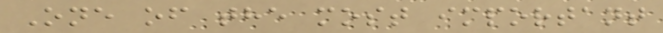One of the most important
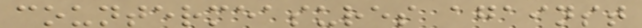countermeasures against
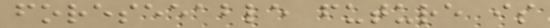foreseeable future is
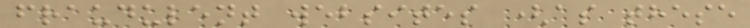fraudulent websites (as these
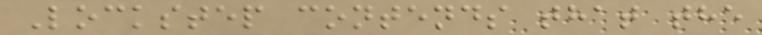Lockstep contends that the
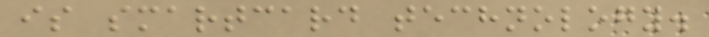is smartcard technology.
